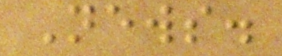News.
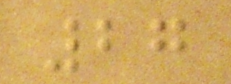27
